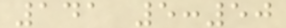141 5:50
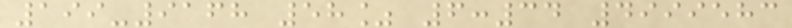199-9168 58% 6:34 4999583
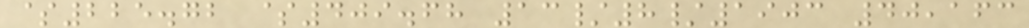$225.72 $409.68 13/8/1903 40,163
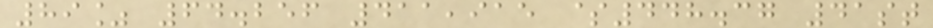89% 64.256 411,915 $448.37 41st
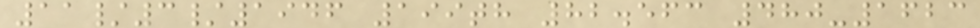11/3/1946 199th 82.563 480-1623
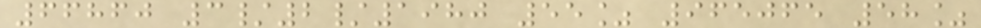66860 3/2/1980 55% 965065 58%
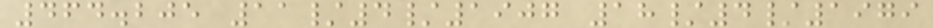464.205 11/4/1907 18/4/1979
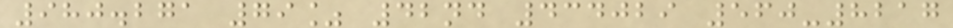980.271 79% 42nd 434029 560-8217
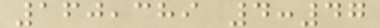160,389 4:47
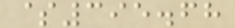$395.68
